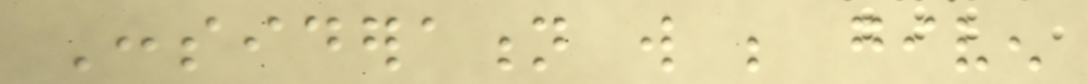Consideration will be given
